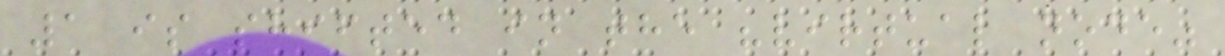1 is shifted in the "virtual node"
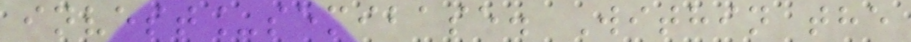invest_semibase. Within the
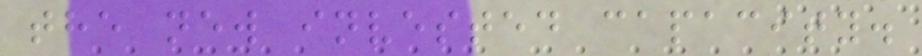the new invested capacity.
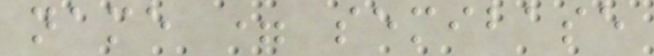name = semibase
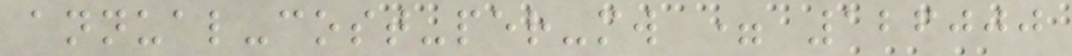annual-cost-per-mw = 126000
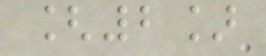[2]
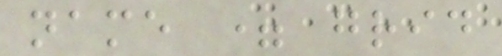name = grid
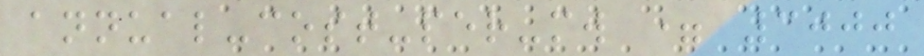annual-cost-per-mw = 3000
